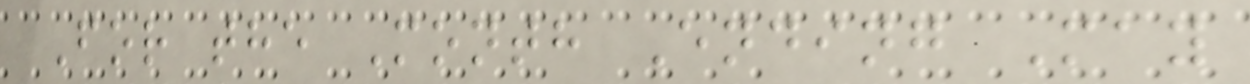For the Month Ending May
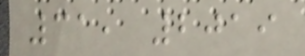31, 2019
